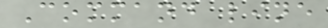Command line
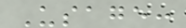Usage:
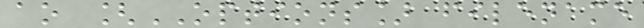ao [OPTIONS] filename
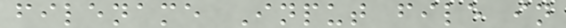filename Input file in
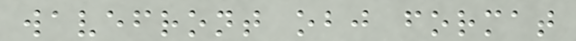wavefront obj format
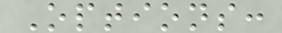Options:
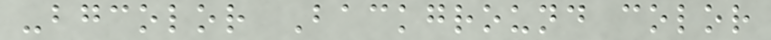-bgcolor Background color
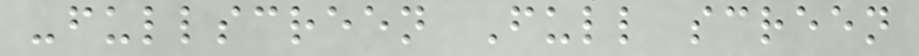-fullscreen Full screen
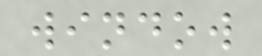window
